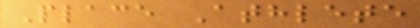Place Athlete
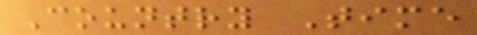Country Time
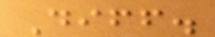Diff.
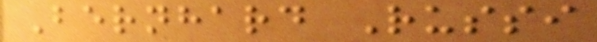Bernhard Russi
